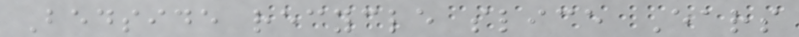Bedside recycle slice Ears
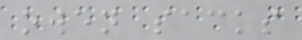owen sacks
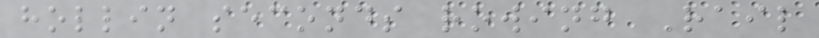hollin seconds rowing Rail
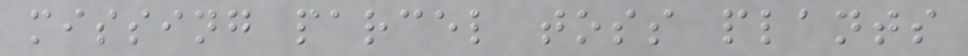missing parcel toss plants
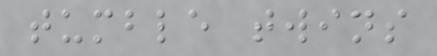tumble twins
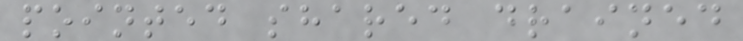pointed shared drained
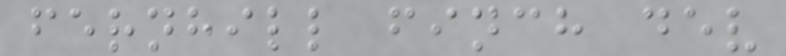fernhill finch dev
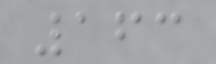163
